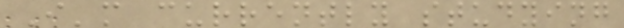I'm currently studying
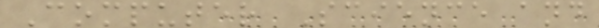Computer Science and
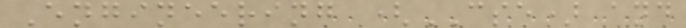Engineering (CSE) and
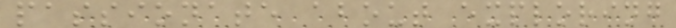passionate about exploring
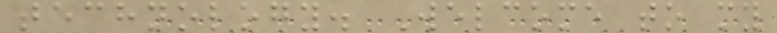technology. Welcome to my
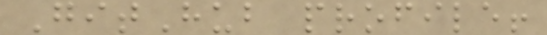GitHub profile!
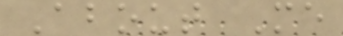About Me
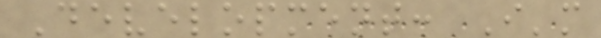Development: I'm
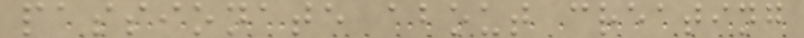passionate about creating
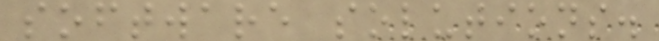software solutions.
